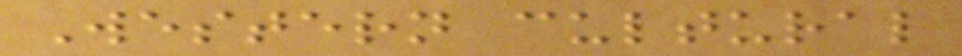Western cultural
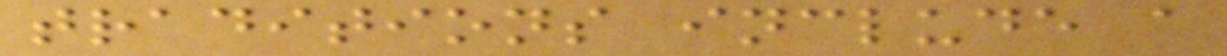traditions include a
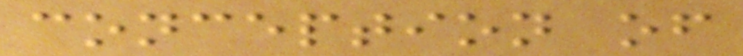conception of
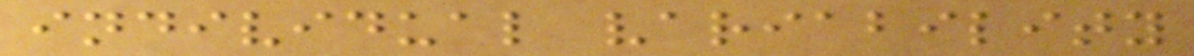individual variability
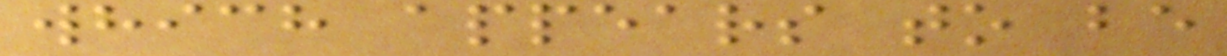which appears to be
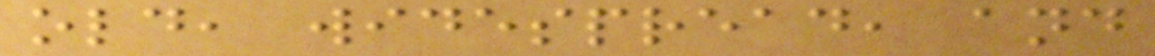old, widespread, and
